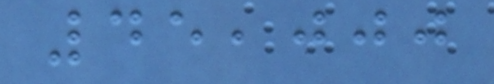45,000
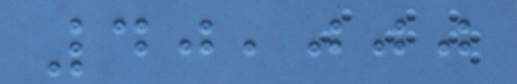40,000
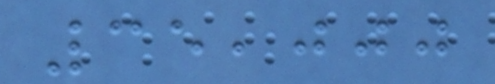35,000
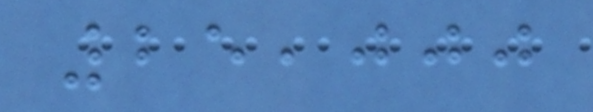25,000
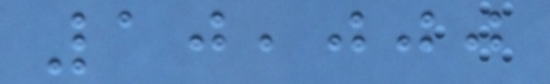10,000
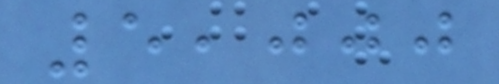5,000
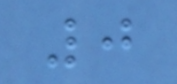0
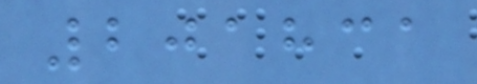201831
